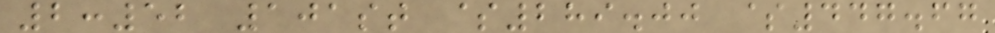2:52 101st $289.00 $447.67
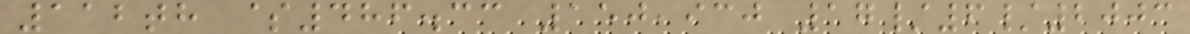112th $486.33 150,930 17/6/2003
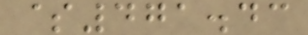$471.43
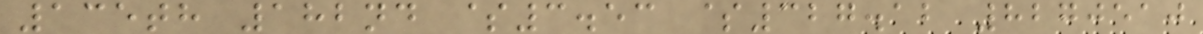135th 182nd $3.53 $327.12 8270510
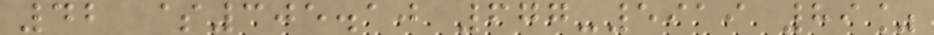42 $305.10 677-5919 89%
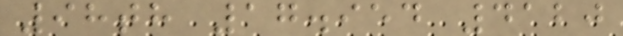98th 17.954 4120
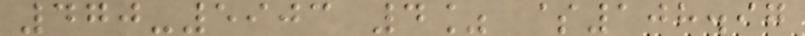470-5903 4% $108.97
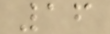16
